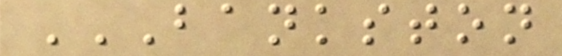BANKSTON
